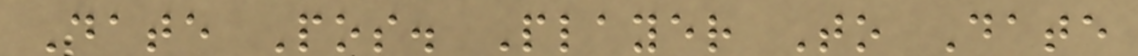Date Pos. Player To Date
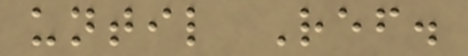until Ref.
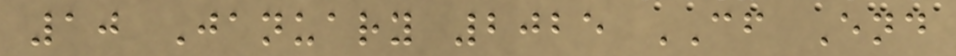10 January 2025 CF End
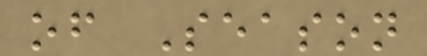of Season
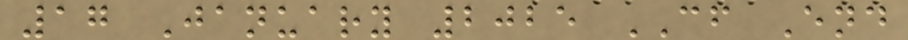17 January 2025 CF End
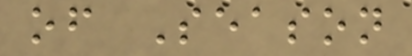of Season
